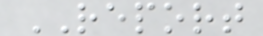REPORT
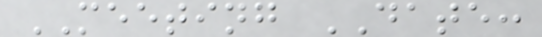MEETING DATE:
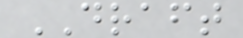DRAFT
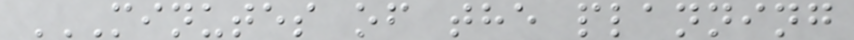MINUTES OF THE PLANNING
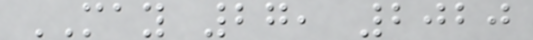MAY 27, 2020
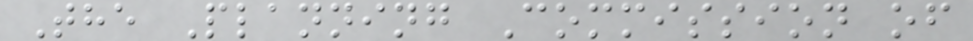The Planning Commission of
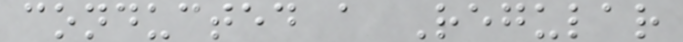conducted a Regular
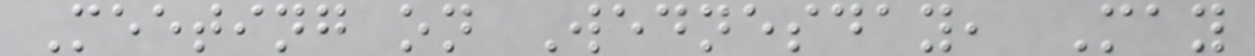Meeting on Wednesday, May
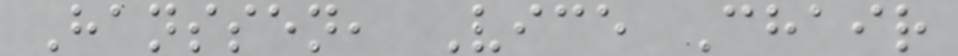Hanssen, Vice Chair
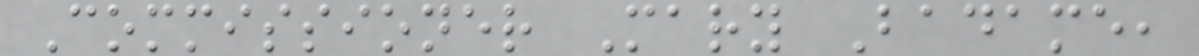Commissioner Mary Badame,
